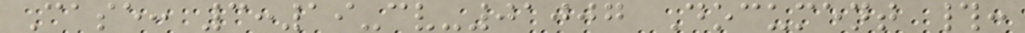Case: 3:19-cv-01007 Document #:
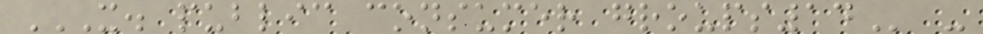X. PUBLIC CONSUMER GROUPS14 -
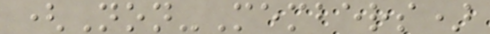(Non-Members)
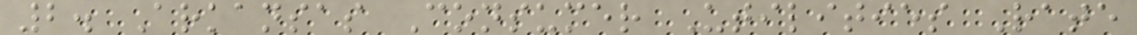2. Arkansas Consumer Utilities Rate
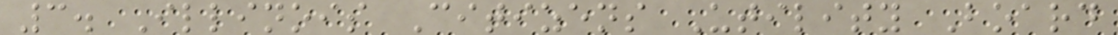3. Illinois Citizens Utility Board
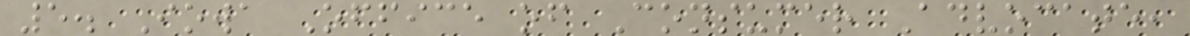5. Iowa Office of Consumer Advocate,
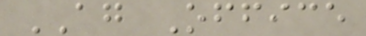AG Office
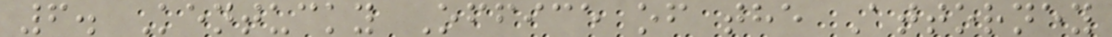6. Kentucky Office of the Attorney
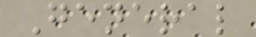General
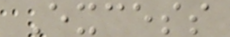Excess
